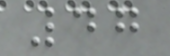47
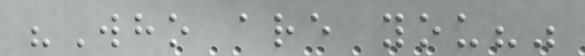"Who are you?"
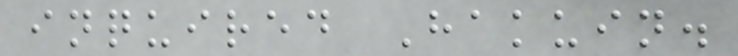inquired Hakuin.
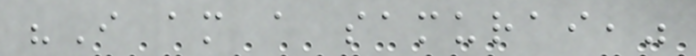"I am a samurai,"
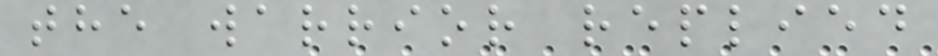the warrior replied
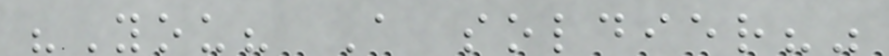"You? A soldier?"
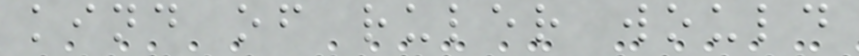kind of ruler would
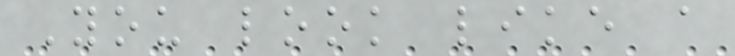You look like a
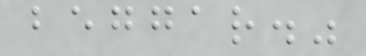beggar."
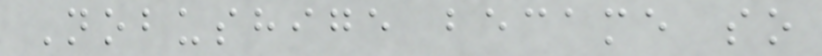Nobushige became so
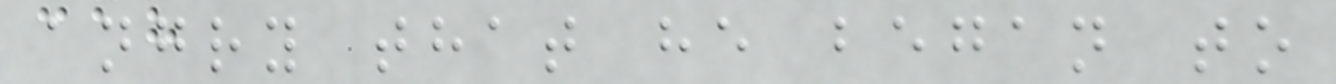angry that he began to
